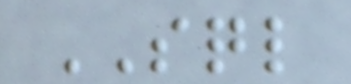SQL
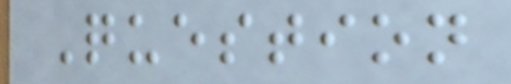Question
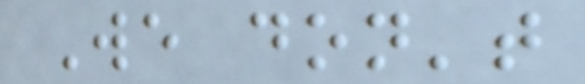We don't
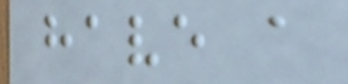have a
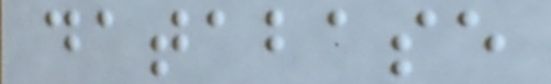database
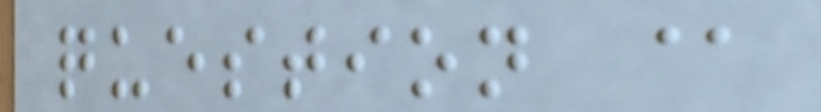question @
